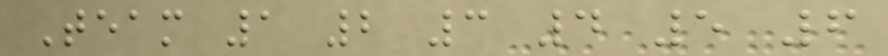Team 1 2 3 4 5 6
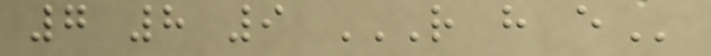7 8 9 R H E
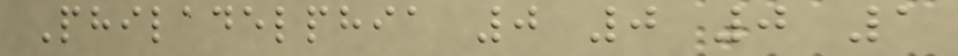Philadelphia 0 0 0 1
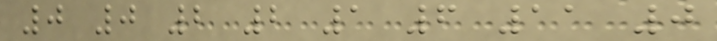0 0 2 2 1 6 11 0
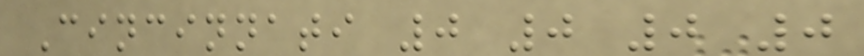Cincinnati 0 0 0 0
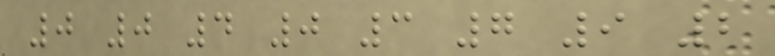0 0 4 0 3 7 9 2
